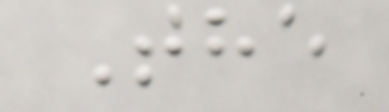The
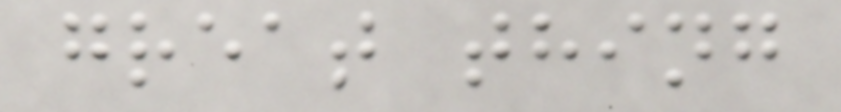great thing
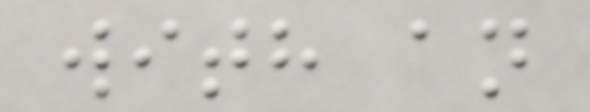with an
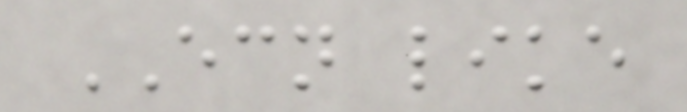ECN like
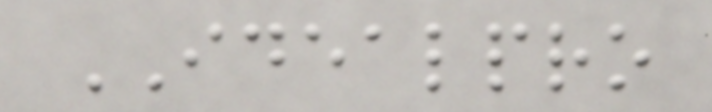IDEALPRO
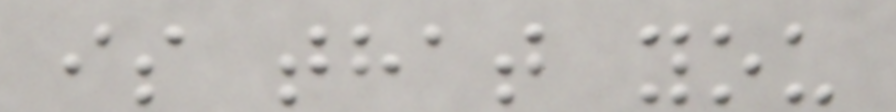is that you
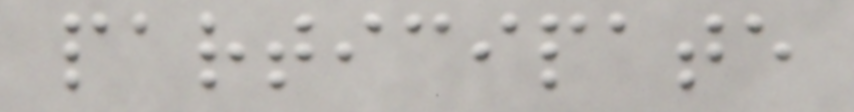participate
